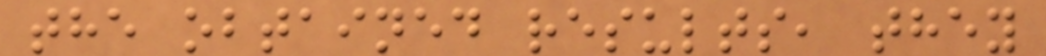the obtained results, they
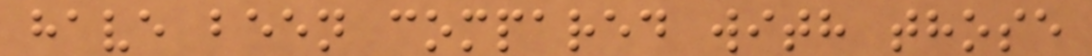have been compared with those
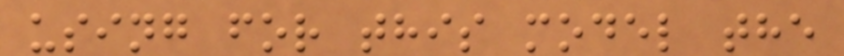using for this model the
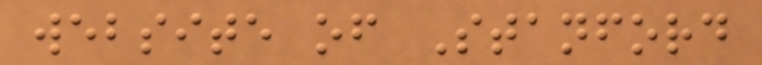website of Stanford
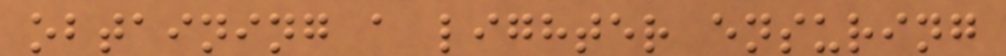obtaining a lighter ensuring
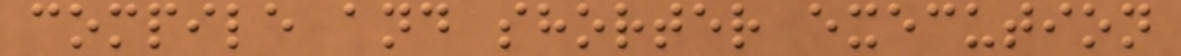compile and shorter execution
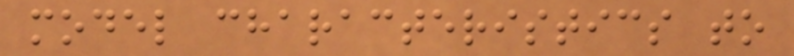model characteristics to
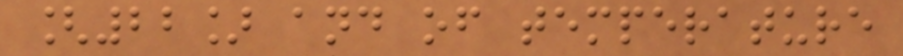[22] and of temperature
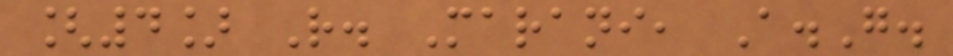[4] R. Marani, A.G.
